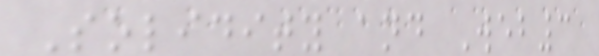Solidity and Web3
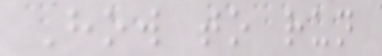How to run
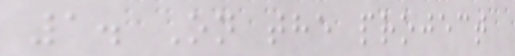1. On the project
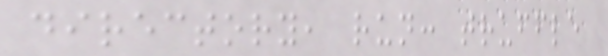directory, run: truffle
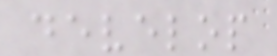develop
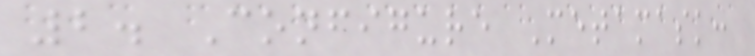2. Configure Metamask:
